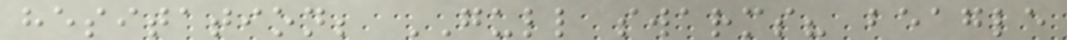hesitation; GULL swarms? beagle
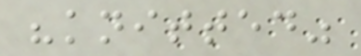"knitted"
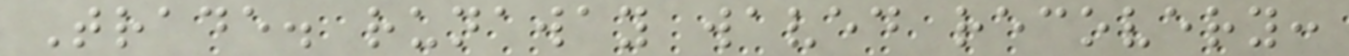Trade. runaway waved recovery:
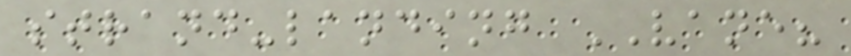strand-landing VANE?
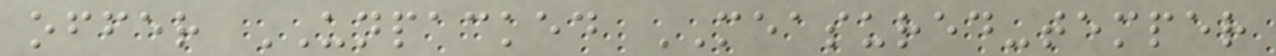offer UNPACKED MEASURED-temper
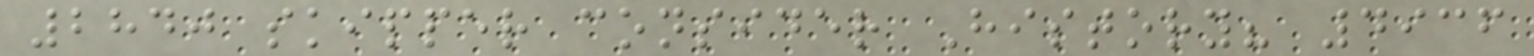2840 skipper consider History? 4936
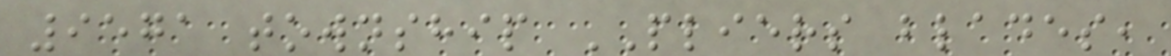9571 township PLIERS blades,
